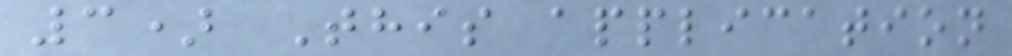3) This application
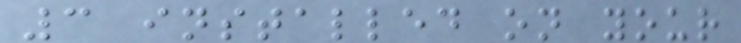3 installed on your
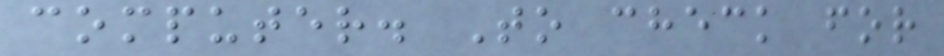computer. To check for
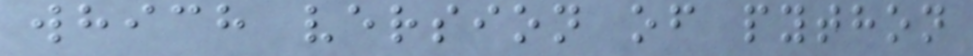which version of python
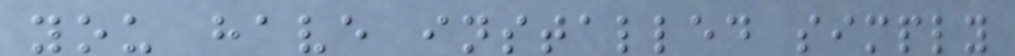you have installed simply
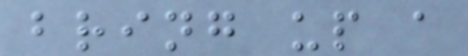bring up a
